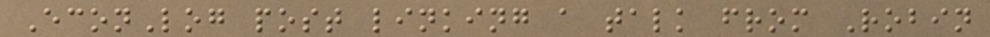EconLog post linking a talk from Robin
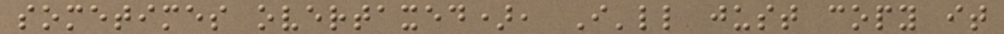sometimes overtaxed), I'll just copy it
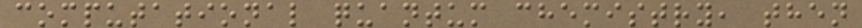computational quantum chemistry, then
